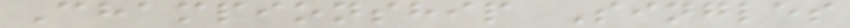Championship Singles
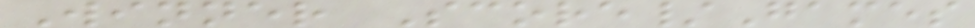Winner Score/Games
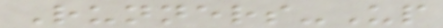Runners-Up
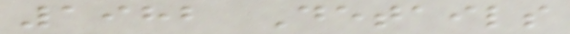1982 Details
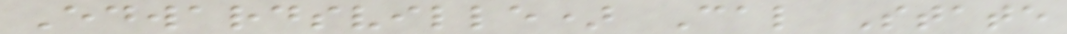Edwardsville) Cal State
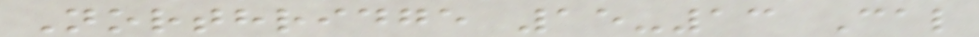Northridge 15-13 Cal
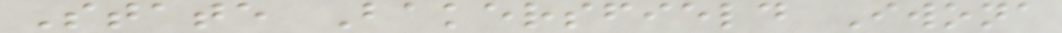State Bakersfield Iwona
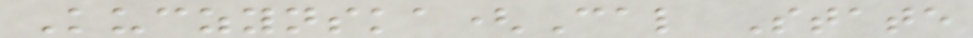Kuczynska(Cal State
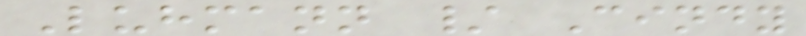Luhmann / Cindy
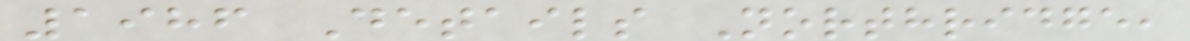1986 Details Northridge,
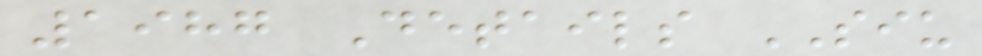1987 Details SIU
